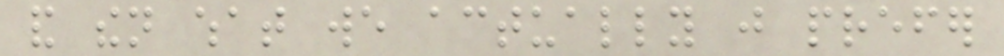and then what we actually just prefer
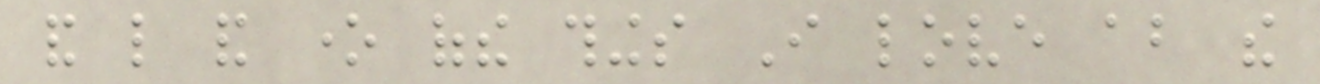and like and one ofthe things I love about the
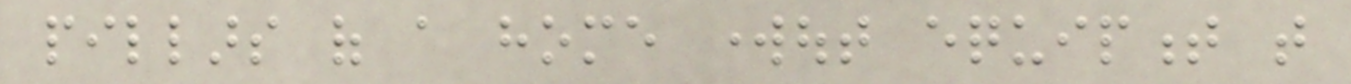pillars of a home workout equipment that
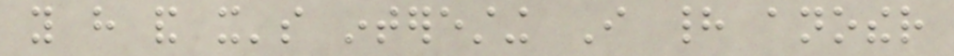you have and it's interesting I had another
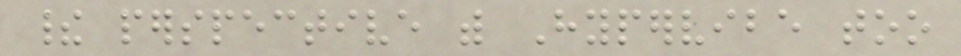their perspective with Hypervibe too
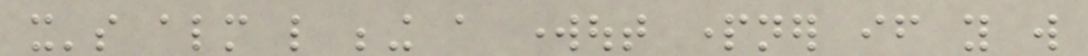it's almost like being a workout partner if you will
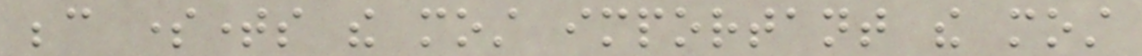because sometimes the most important the most
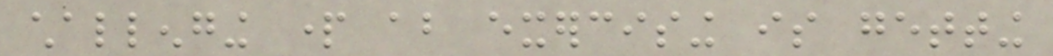challenging part about exercising is getting
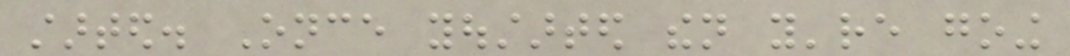started. Once youstarted then you're going
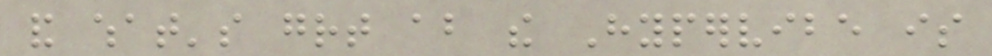and what's great about the Hypervibe is
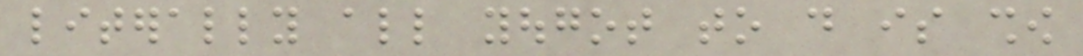literally all yougot to do is show
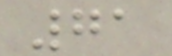71
